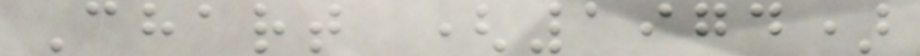Chart (1974)
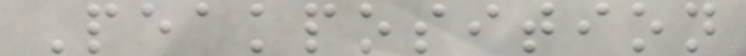Peakposition
